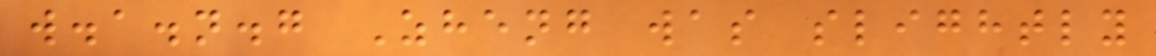w.a.n.g Zheng was slightly
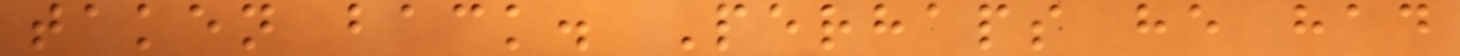taken back. Perhaps he had
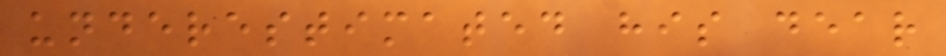underestimated his dear
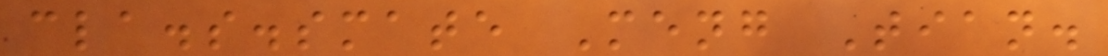cla.s.smate Meng Tian.
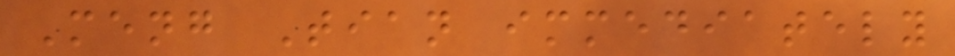Meng Tian immediately
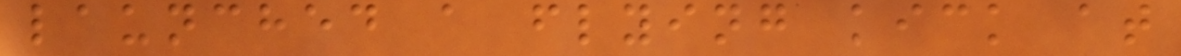launched a flying kick at
